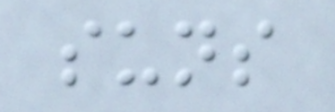suns
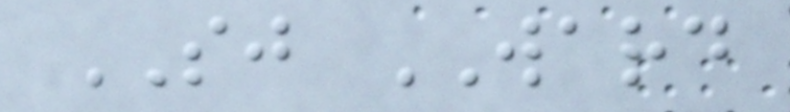SJ WARD
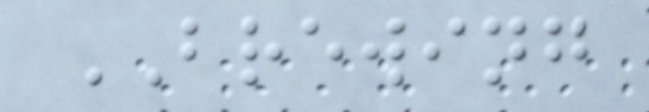BREWING
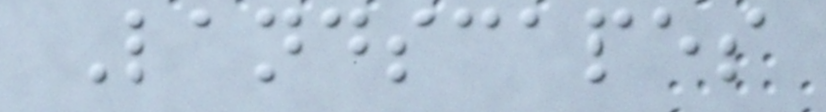Landscapes
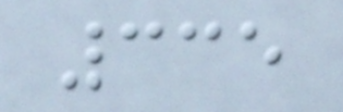335
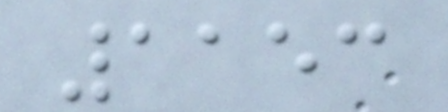1153
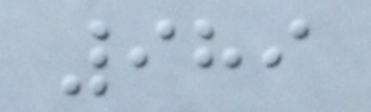989
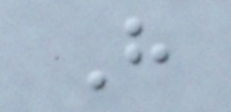H
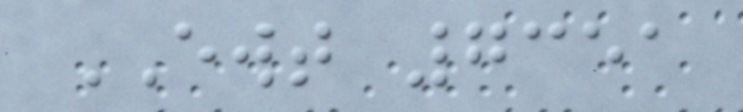EWT 7351
